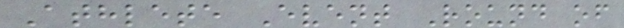Athlete Event Round of
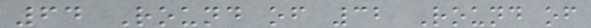64 Round of 32 Round of
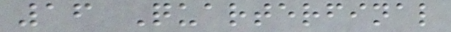16 Quarterfinal
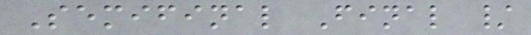Semifinal Final /
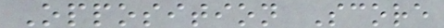Opposition Score
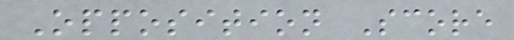Opposition Score
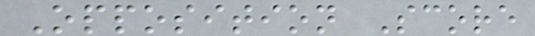Opposition Score
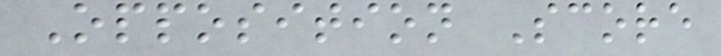Opposition Score
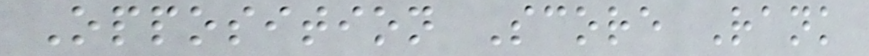Opposition Score Rank
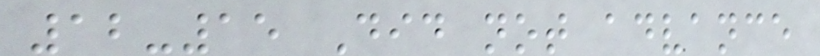12-15 Did not advance
